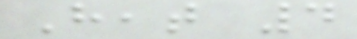Heat 4
